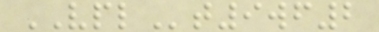VPLt9wf2
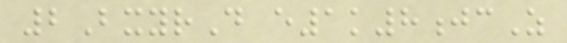2BxyrD e1k8jcZ
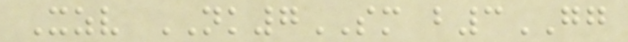Xzv NK7SM b3GG
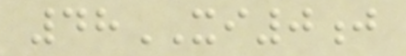48XI0j
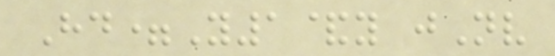Hd=Y1&y jNv
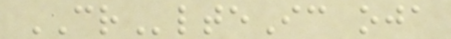CRlteIc oja
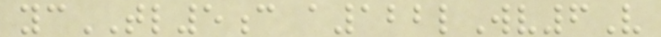ycTL5c a122lWv6V
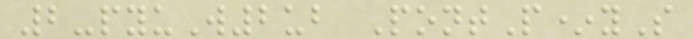2-pyuW2ub PontP*yS
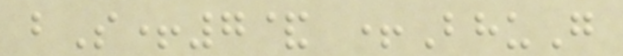bS+7& +BhuG
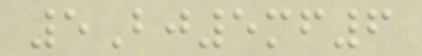5Bj5mf6
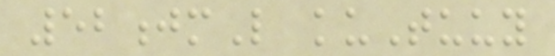52jmL kuTuuy
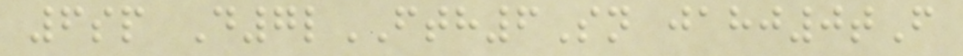6sp D7lFTH6Sn jahj0tF
